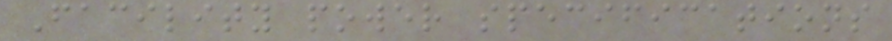Facility power specifications
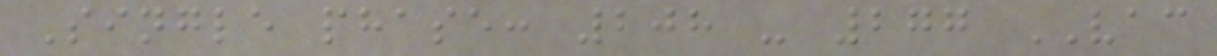Single phase: 208 - 277 VAC
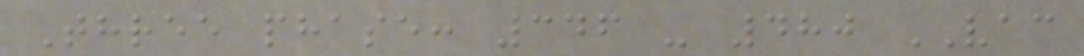Three phase: 346 - 480 VAC
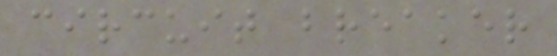circuit breaker
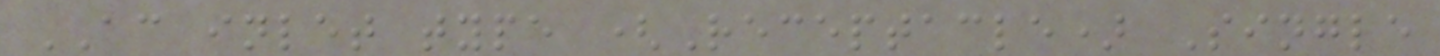AC inlet type (Receptacle) Single
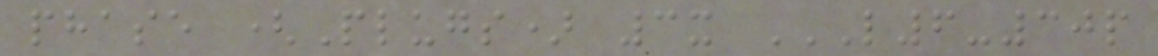phase (Plugs) 3x L6-30P
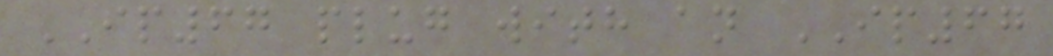IP67 plug with an IP67
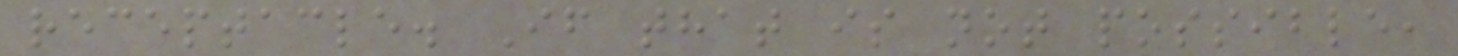receptacle. If that is not possible,
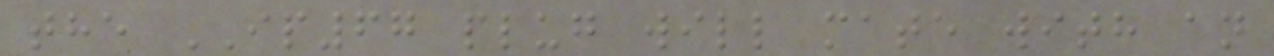the IP67 plug will mate with an
